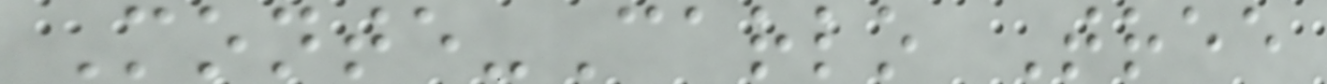Monte-Carlo Tree
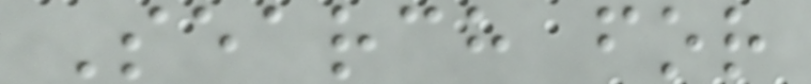Search for
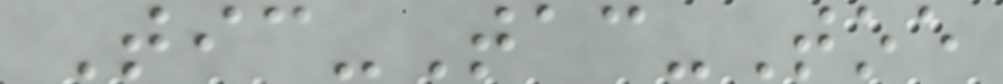Tic-Tac-Toe
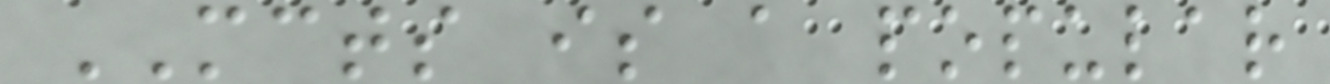MCTS is a popular
